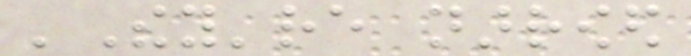'They're narrowed
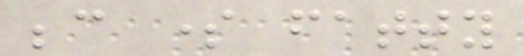because some fatty
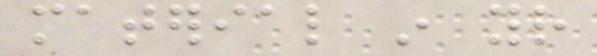material in your
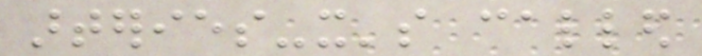arteries-it's called
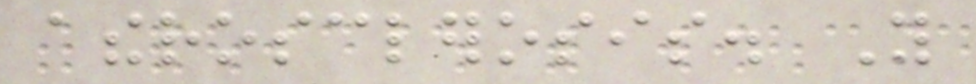atherosclerosis. You
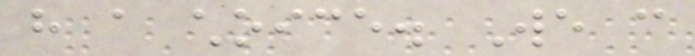have a choice. We can
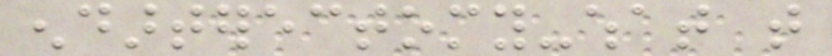endarterectomy-what that
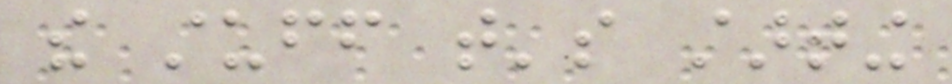the stuff that's starting
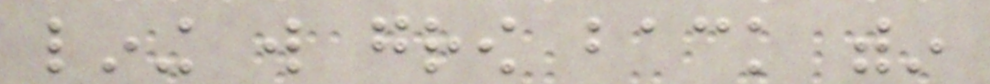lining will grow back within
